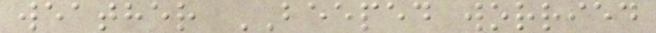weather BEEPED worried
